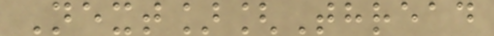Next][Thread
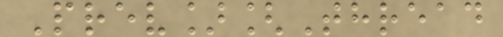Prev][Thread
